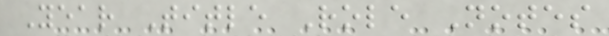Year Title Role Notes
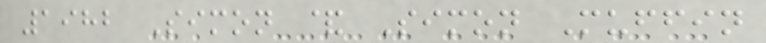1982 Simon & Simon Muffin
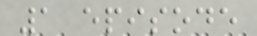1 episode
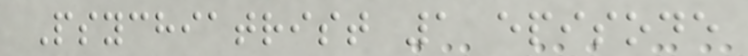Psychiatrist 1 episode
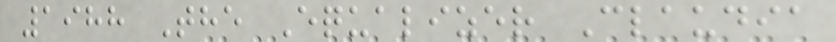1988 The Equalizer Claudia
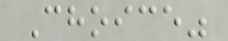Choice"
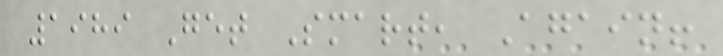1989 Get Smart, Again!
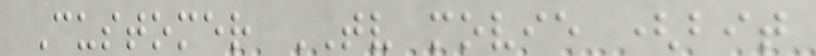Customer TV movie (bit
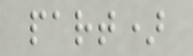part)
